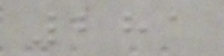281
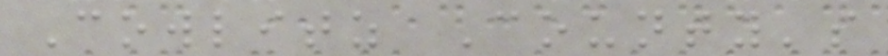Cowlitz County's
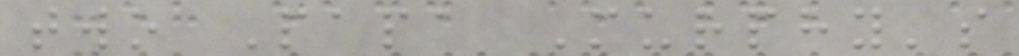two Papa Murphy's
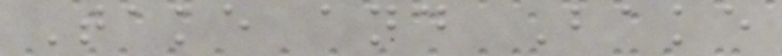Take and Bake
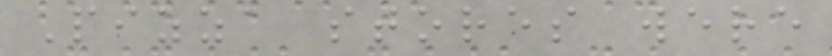Pizza stores were
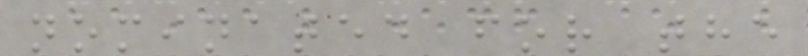nominated for the
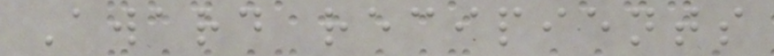Award recipients
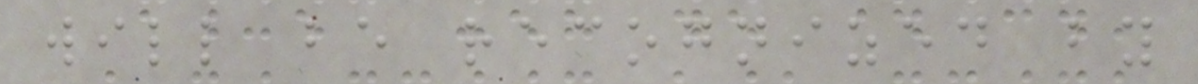will be recognized by
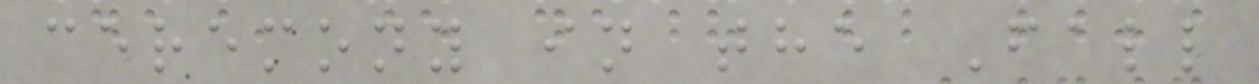ceremony in the Fall
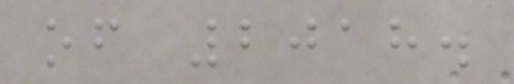of 2018.
